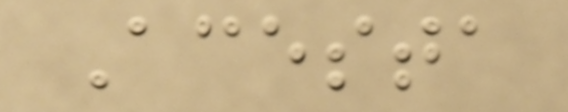Acesta
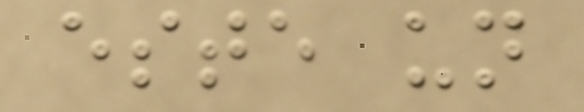este un
